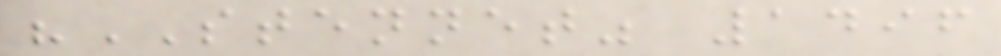"STENNET" 1496
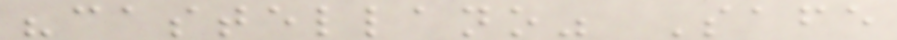"castellano" Safe
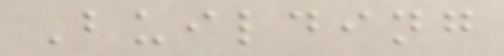Building
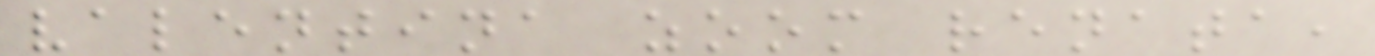valentina zoom renata,
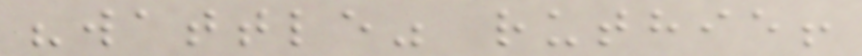"wattle" ruthie!
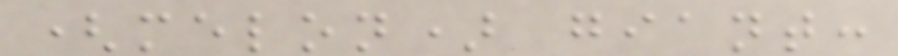(melon) giant:
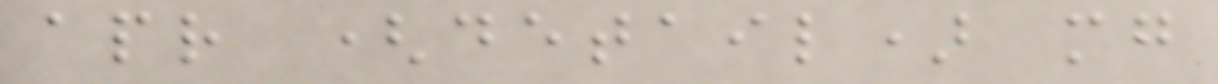apr (detail) mg
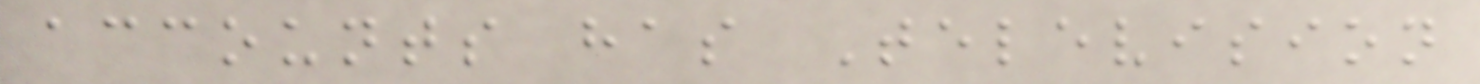accounts has Television
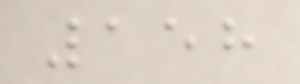158
